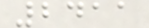2411
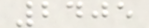2405
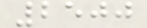2500
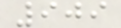909
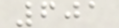601
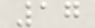17
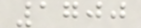1700
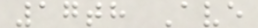17th Ave
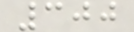300
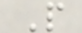P
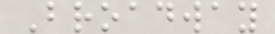Broadway
